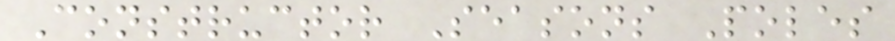Constructor Seasons Poles
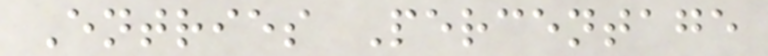Entries Percentage
